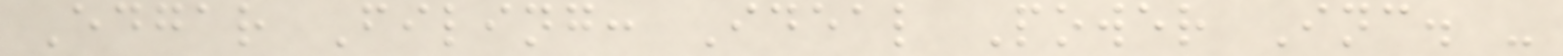Edgar Filing: Ideal Power Inc. -
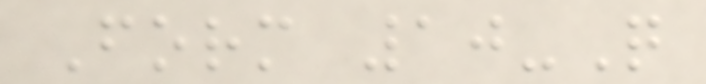Form 10-Q
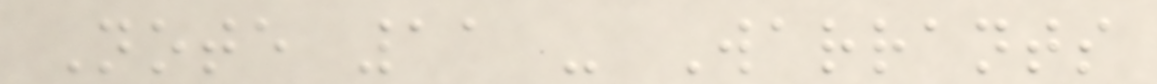Note 11 - Warrants
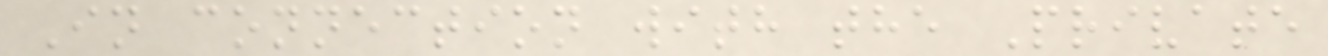In connection with the Private
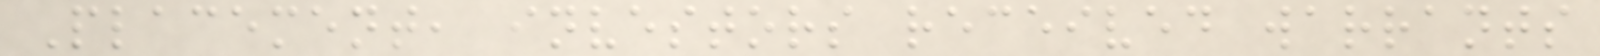Placement, investors received warrants
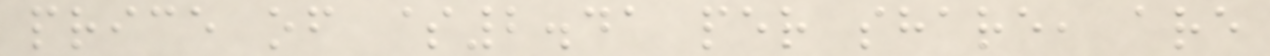price of $2.41 per share, are
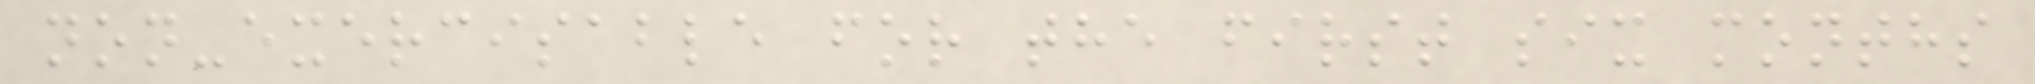non-exercisable for the first six months
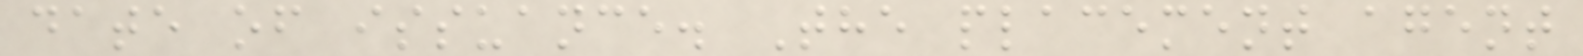date of issuance. The placement agent
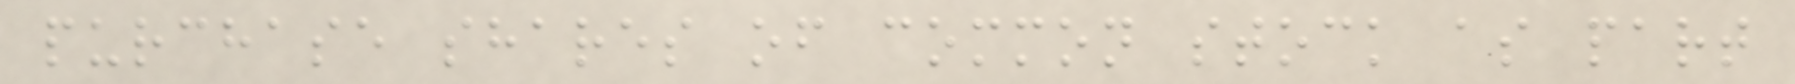purchase shares of common stock as part
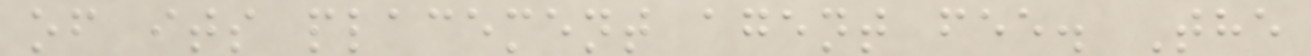of its placement agent fee. The
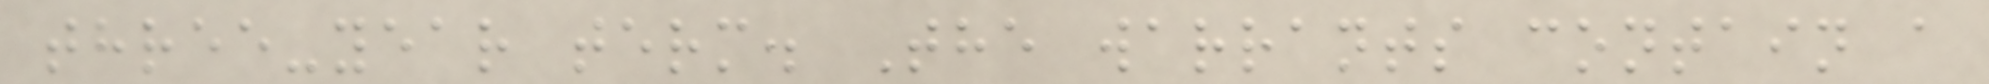three-year term. The warrants contain a
